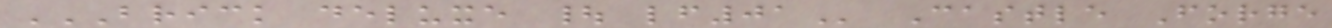BRICK DELUXE | LF01 Castle Forge
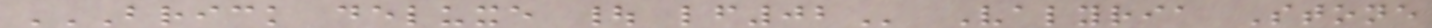BRICK DELUXE | LF02 Valyria Stone
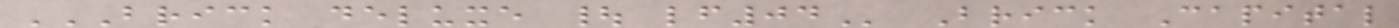BRICK DELUXE | LF04 Brick Capital
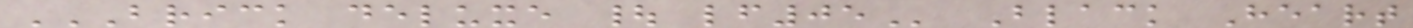BRICK DELUXE | LF05 Black Heart
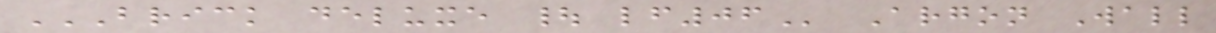BRICK DELUXE | LF06 Argon Wall
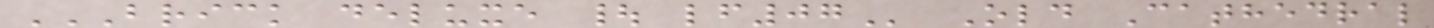BRICK DELUXE | LF07 Old Cathedral
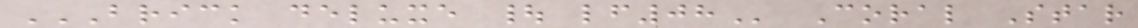BRICK DELUXE | LF08 Coral Star
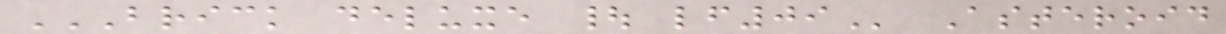BRICK DELUXE | LF09 Asteroid
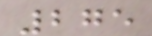275
